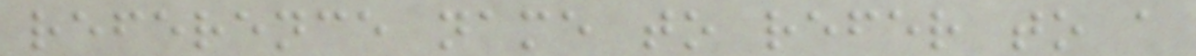reference name to refer to a
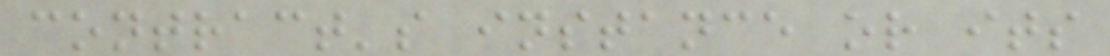contract's instance or its
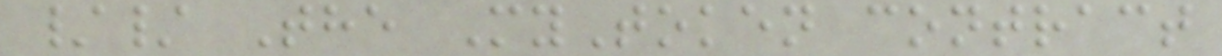// The MyToken contract
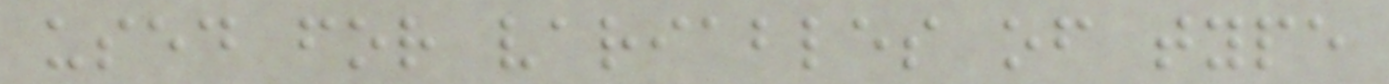used for variables of type
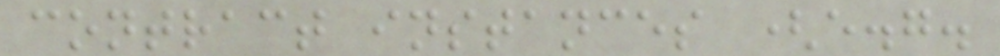contract instances (e.g.
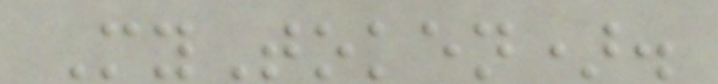MyToken).
